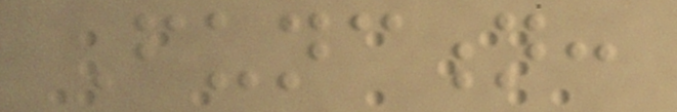Function:
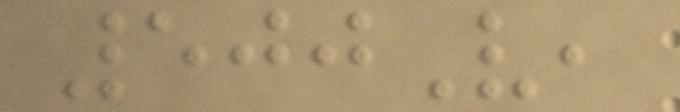500V,
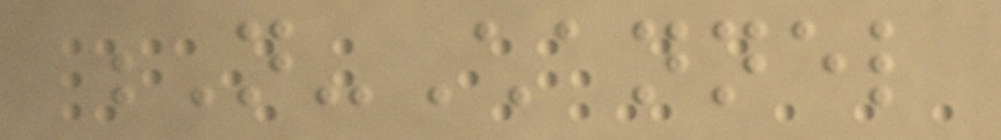N-Channel
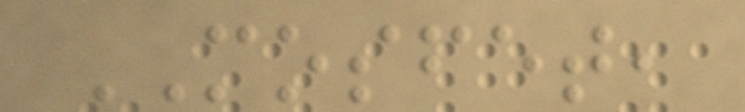MOSFET,
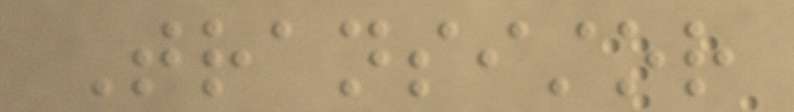Transistor
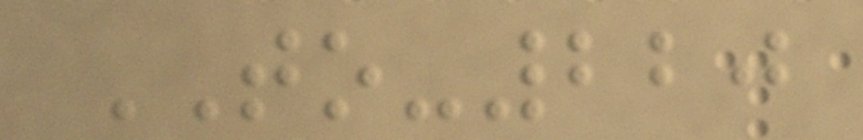TO-220
